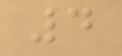4
